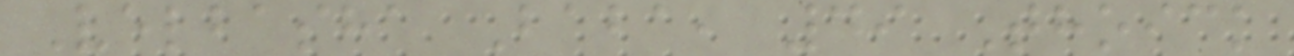Velbasha Baba, 49 Thoick
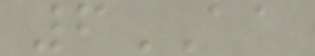6AA
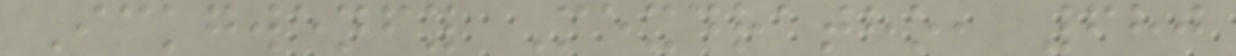Ickgwenfy Mexdratho, 680
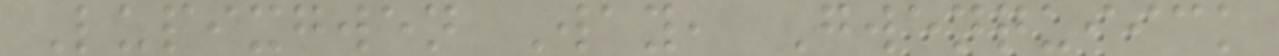Lupixgwen Way, Gwenquiick
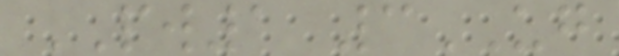PW1 3UG
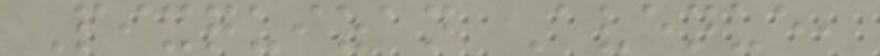Pixquizan Avenue,
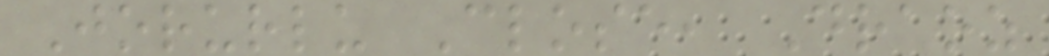Jorurlu Close, Draoz
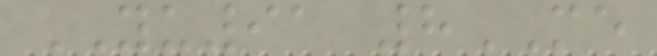YU91 8ME
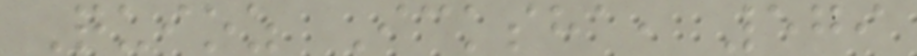Quioz Icksha, 579
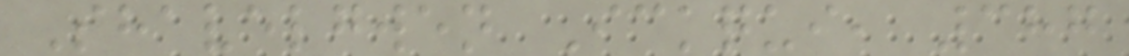Shavelgwen Ickqui, 387
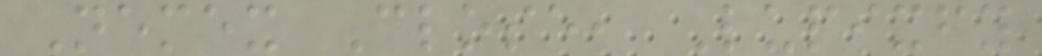Nemex Close, Lupixfy
